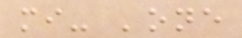mi- 'one
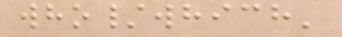who/which'
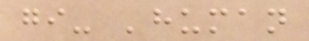gi- 'human
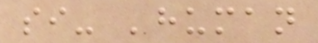si- 'human
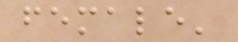female'
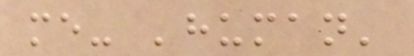me- 'human'
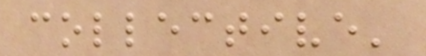collective'
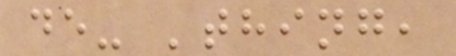de- 'thing,
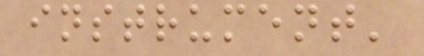instrument'
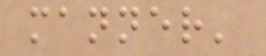manner'
